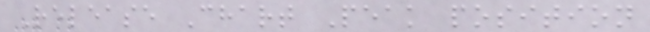Release Chart Peak position
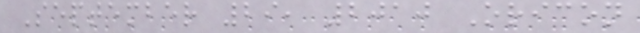September 29, 2010 Oricon
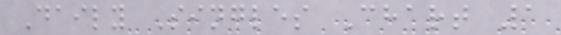Daily Singles Chart 1
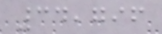34,796
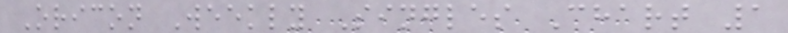Oricon Weekly Singles Chart 1
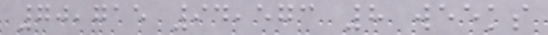70,715 94,573 8 weeks
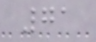71
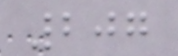207
